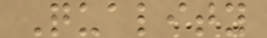Quality
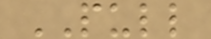PULL
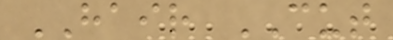HAIR CUT
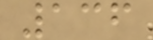136
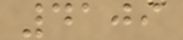4109
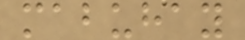mabuhay
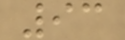93
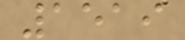1519
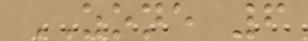ZONE 6
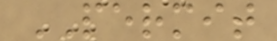PERMIT
